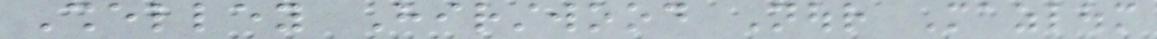Shelley Hirstwood Nour Mazloum
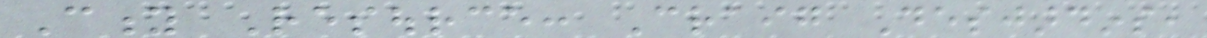City Resource: Craig Desjardins,
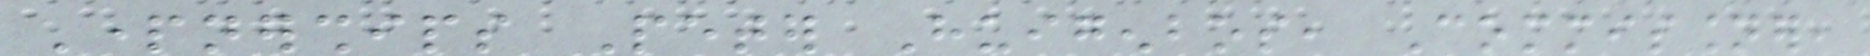Partnerships Peter Huigenbos, Commissioner,
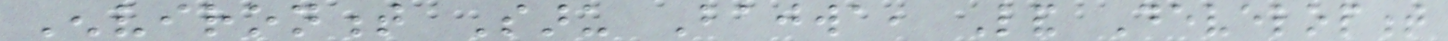Environment Saru Bajwa, Land Development
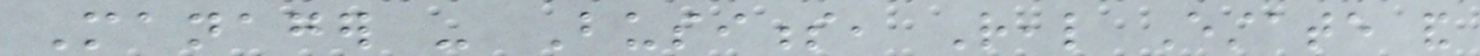Manager - Business, Real Estate and
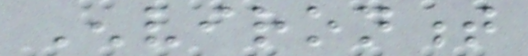Environment
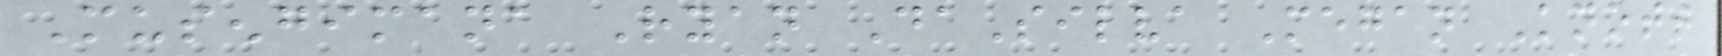Musengimana Ryan DaSilva Megan Knott
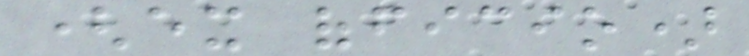(ex officio)
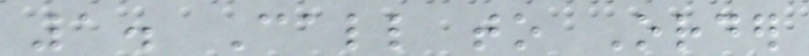1. Call to Order
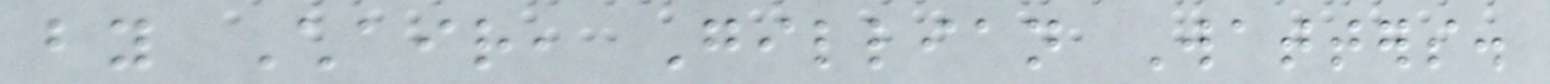by Chair, Gillian Watters.
